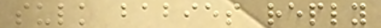sulk babies reply
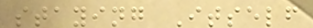staying Itself
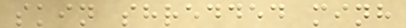skin shredded minh
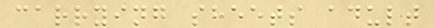carrying sheets adult
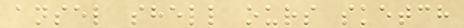ansel shell ours sketch
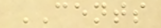CENTS
